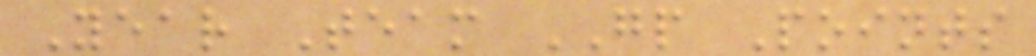Year Team GP Points
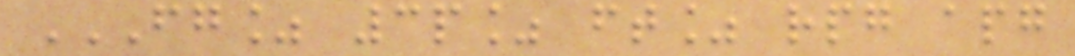FG% 3P% FT% RPG APG
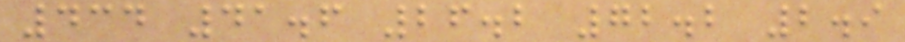434 41.6 26.2 72.2 2.9
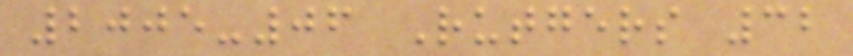2005-06 Rutgers 32
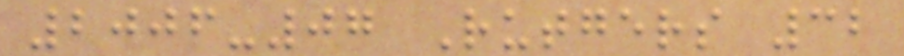2006-07 Rutgers 32
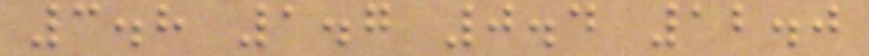3.8 1.7 0.4 12.0
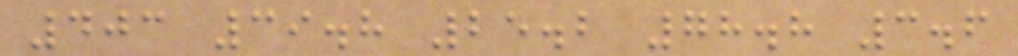403 39.8 25.2 78.8 3.6
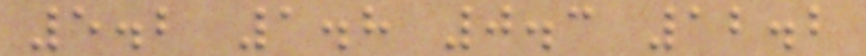5.2 1.8 0.3 12.2
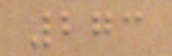273
